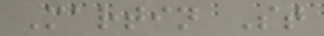Martin St
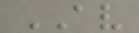AV
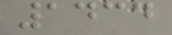1434
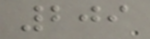209
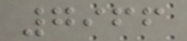7966
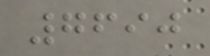7690
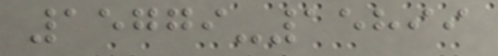15779-15899
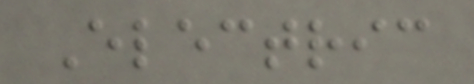Electric
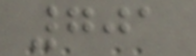701
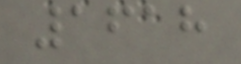1618
